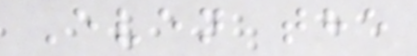Even the
